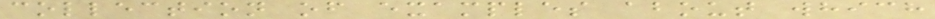collection of examples about which
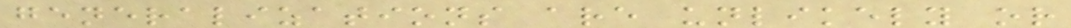generalizations are unlikely or
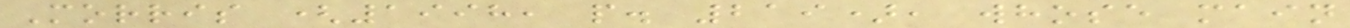Morris (1998, p. 219), whose main
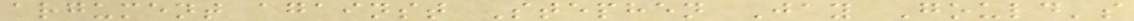argument against Stephen Jay Gould's
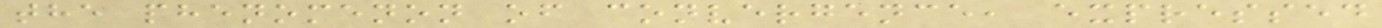the phenomenon of convergence, expressed
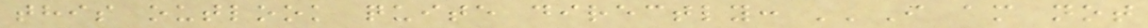this outlook quite directly: ''I am not
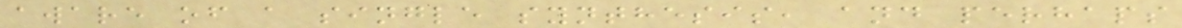aware of a single synthesis, and perhaps
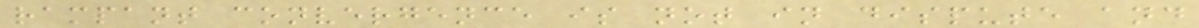rampant convergence is not in dispute and
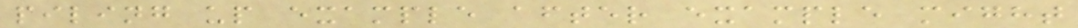piling up example after example might
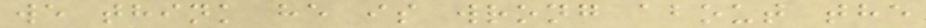we think he is wrong about the
